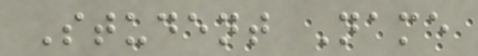Student Name
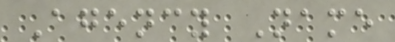Agency Name
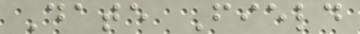Date Field
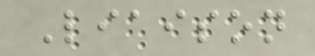Liaison
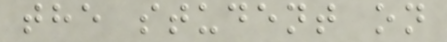the student on
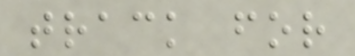track for
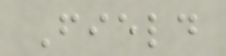Field
